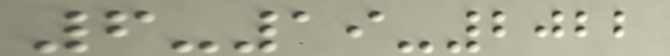6-19-2022
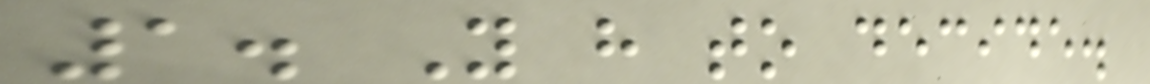1. You have to decide.
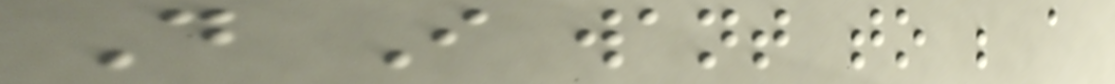Do I want to be a
